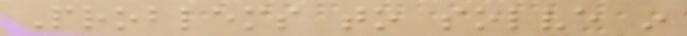Problems to solve in
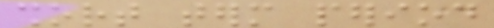short term period
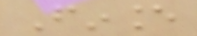Finance
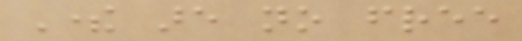There are no free
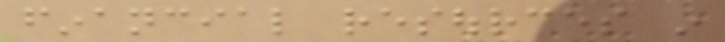financial resources in
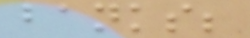banks;
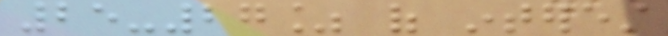25-27% of interest
